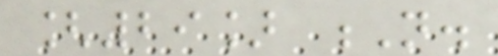[29] N.
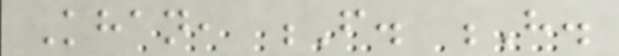Khan, F. H.
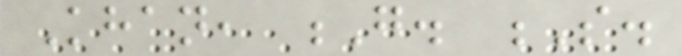Khan, G. S.
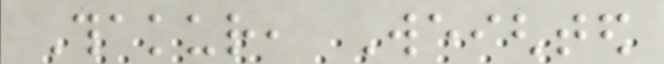Thakur, Weighted
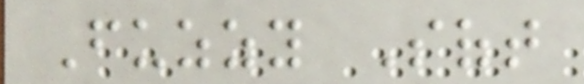Fuzzy Soft
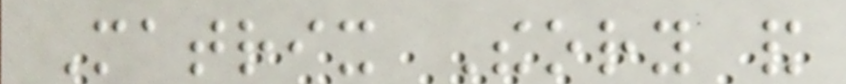Matrix Theory and
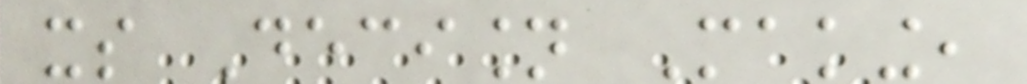its Decision Making,
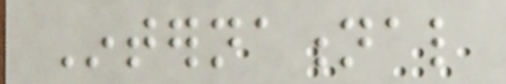International
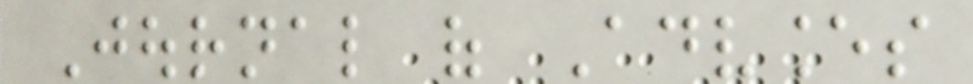Journal of Advances
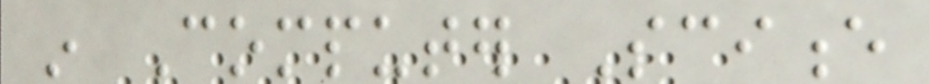in Computer Science
